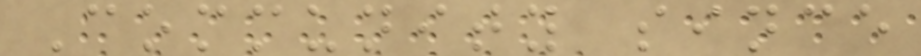Community since
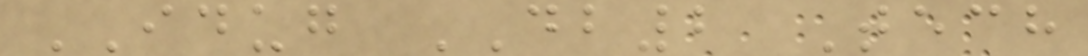IDUG DB2 Tech
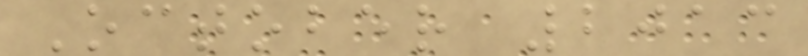October 2013
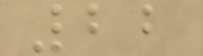22
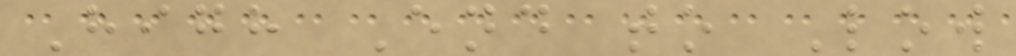High End to Low
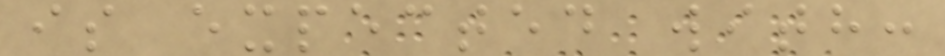is expected with:
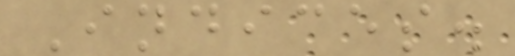Indices.
